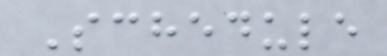Schedule
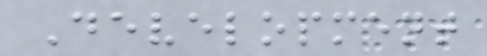Development
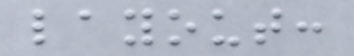layout:
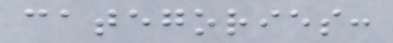categories:
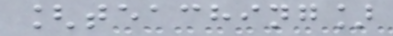[teaching]
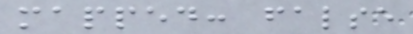mapped: false
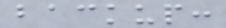backup:
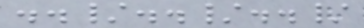../../../
